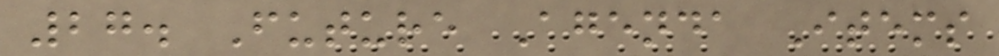27. Future Agenda Items
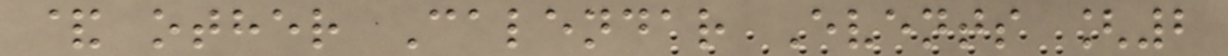& other Calendar Events [2
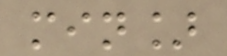min]
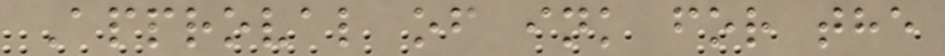Approval of ink for the
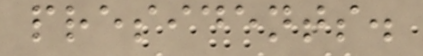presidents.
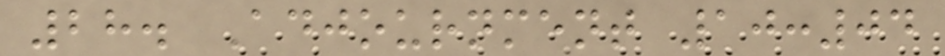28. Adjournment 10:04
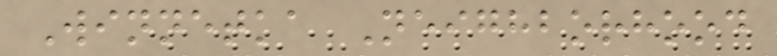Winnetka Neighborhood
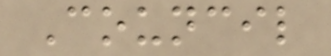Council
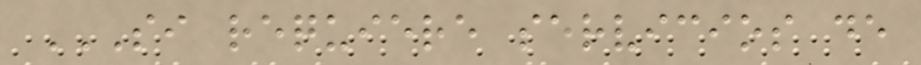SI REQUIERE SERVICIOS DE
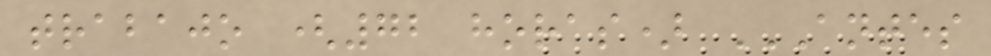trabajo (72 horas) ANTES
